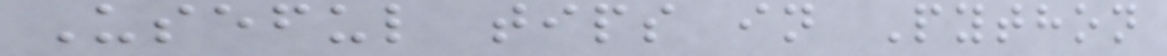Useful tips in Python
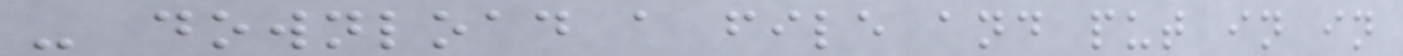- download a file and put in in
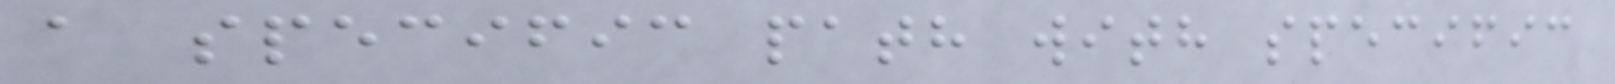a specific path with specific
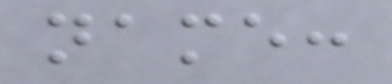name:
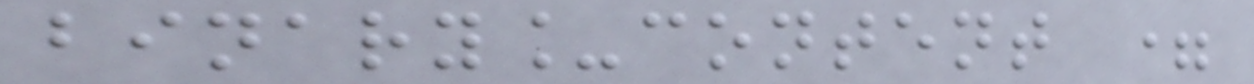binary_content =
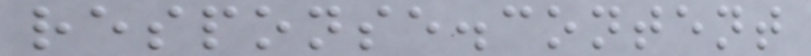response.content
